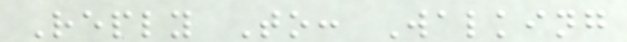Reply To: Walking
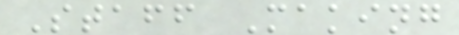Staff Making
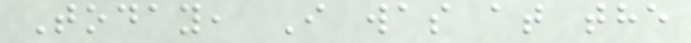Today, I was at the
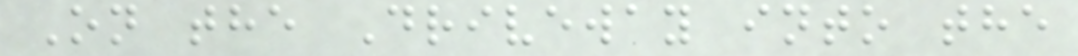On the Driveway into the
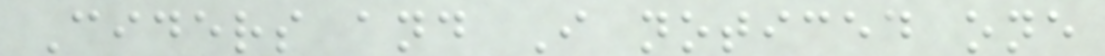Ciders and I noticed one
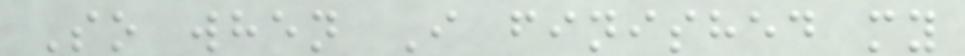So when I finished my
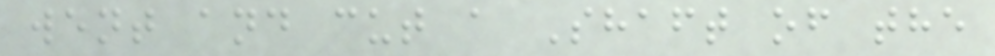went and cut a Shaft of the
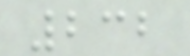232
